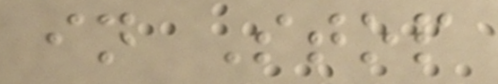in Stop
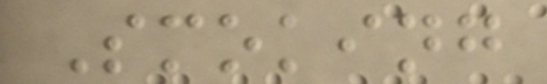Smoking
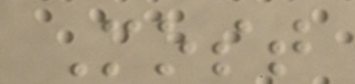Most
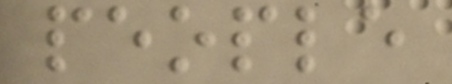people
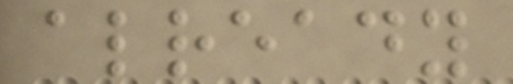already
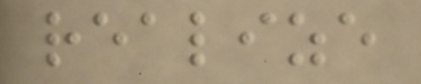realize
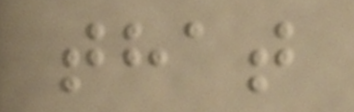that
